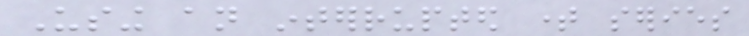Using an interrupted time series
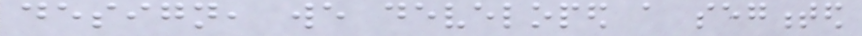design, we developed a segmented
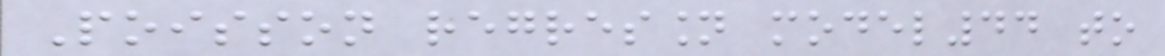Poisson regression model44 to
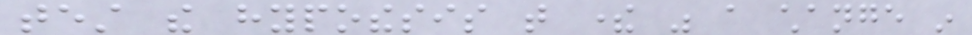test the hypothesis that there was a change in
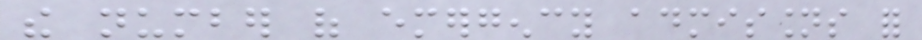the number of emergency admissions for
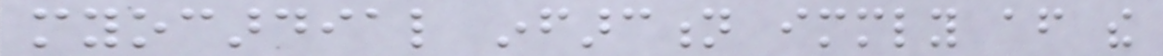myocardial infarction immediately after the
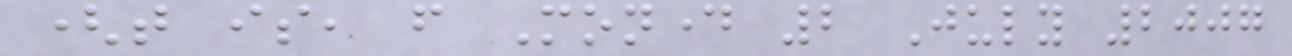(that is, from Monday 2 July 2007
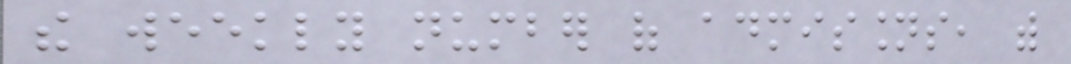the weekly number of admissions, with
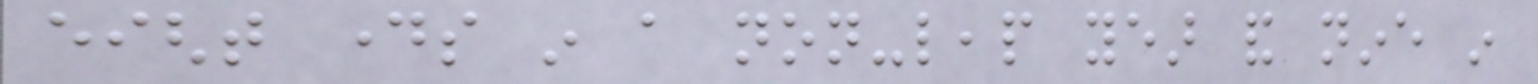eight days in a non-leap year and nine in
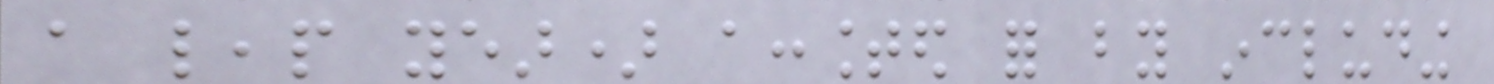a leap year) accounted for by including
